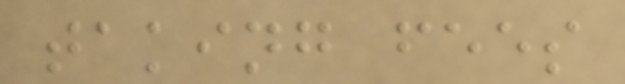taking fees
